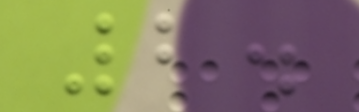2.
